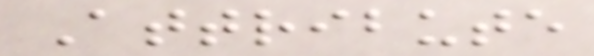Attribute
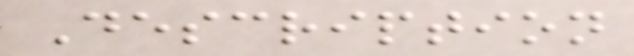Description
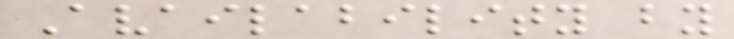Availability by
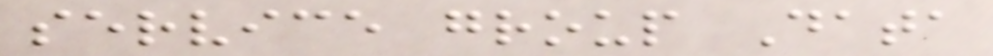service group Data
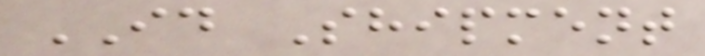ID Shipment
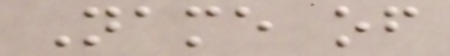Name of
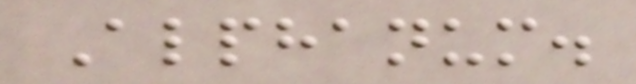Alphanum.
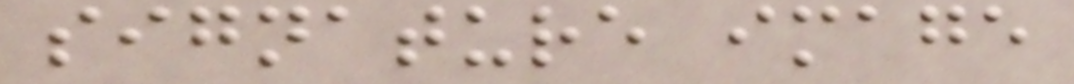signature image
